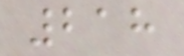218
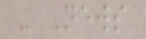- News
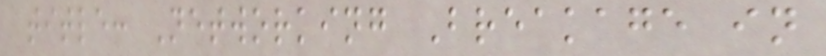title: Networking Breakage in
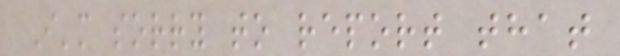I'm sorry to report that
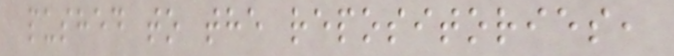pushed to the repositories,
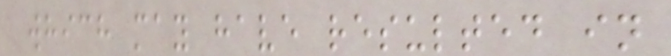which may have resulted in
